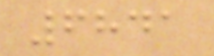6841
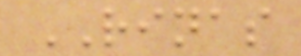RINAS
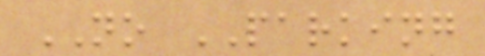NO PARKING
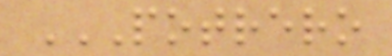POTRERO
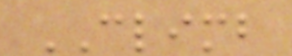CLIMB
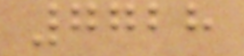7728
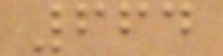664
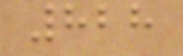828
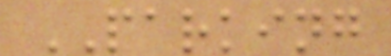PARKING
